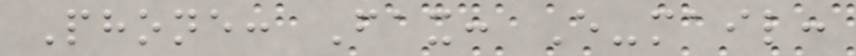Phone: Fax: E-mail:
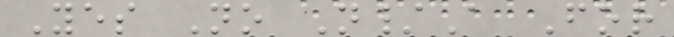Yes No N/A For
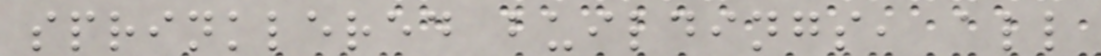sprinklered buildings, all
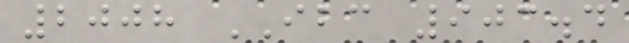2008 IBC 903.4
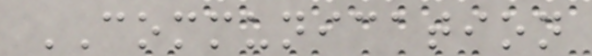COMMUNICATION
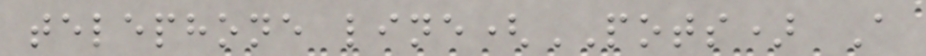telephone line(POTS) A
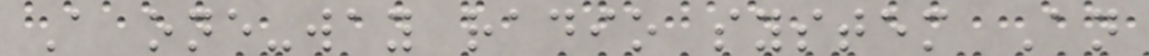A one-way radio system An
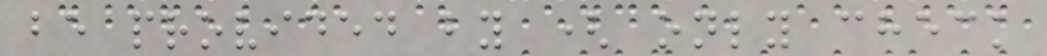be provided by ( only check
